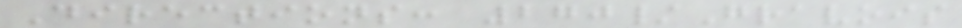Directions: 270/Gravois
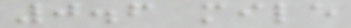0.6 mile
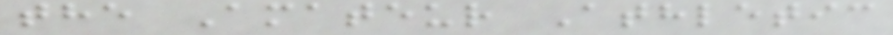the Amateur Athletic
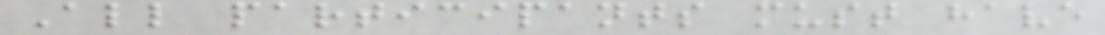All participants must have
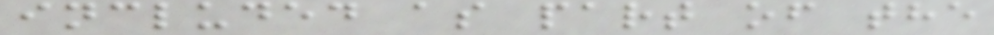included as part of the
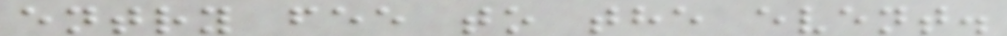entry fee to the event.
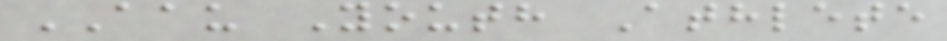AAU Youth Athlete
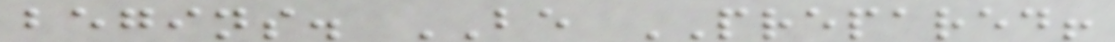begins. BE PREPARED!
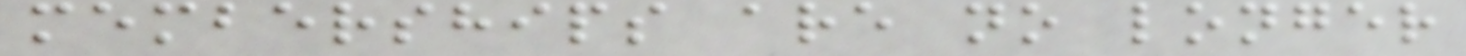memberships are no longer
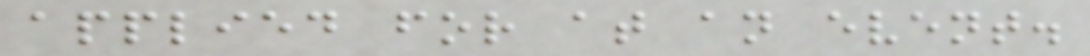applied for at an event.
